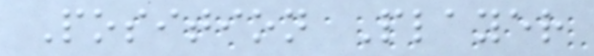Position Player
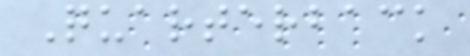Quarterback
